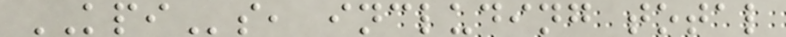KPIs, including total
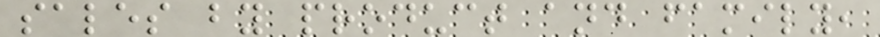sales by product and family,
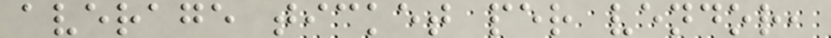average ticket per vendor,
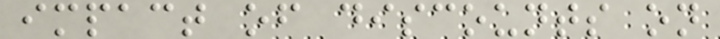impact of discounts on
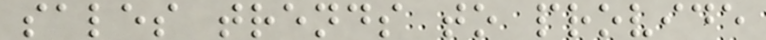sales trends to provide
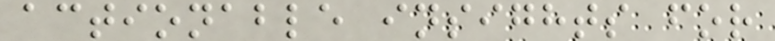actionable insights for
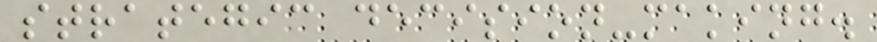strategic decision-making.
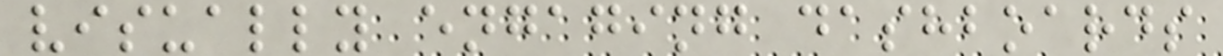visually engaging dashboards
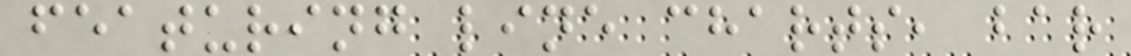featuring line charts, bar
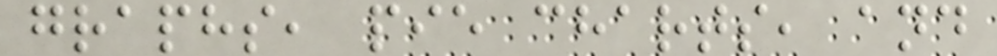graphs, pie charts, and
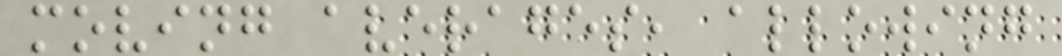moving averages, allowing
